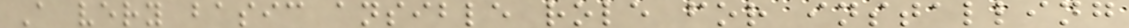A very basic ansible role for installing
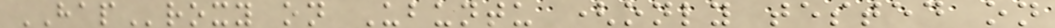HAProxy on Ubuntu (only tested on
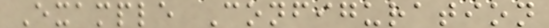Example Configuration
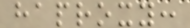haproxy:
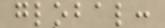global:
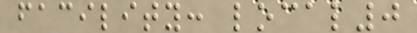facility: local0
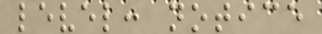level: notice
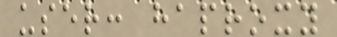user: haproxy
